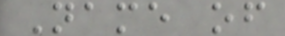Name of
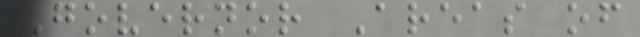Governor Areas of
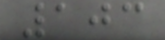103
